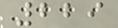229
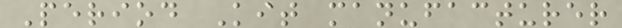Period Kit manufacturer
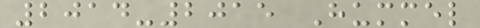2014-2015 Hummel
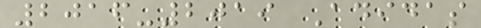2016-2019 Adidas
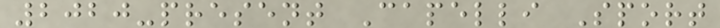2020-present Capelli Sport
